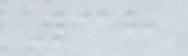38
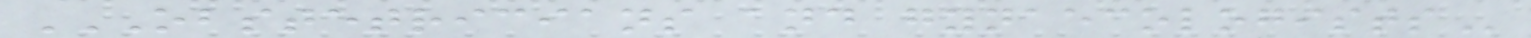OBSTETRICIANS AND GYNAECOLOGISTS
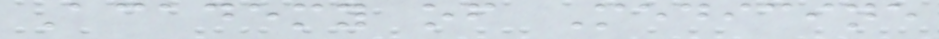Academy of Medicine
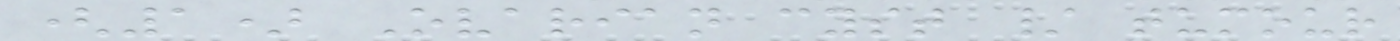(1) Ovarian cyst / tumour
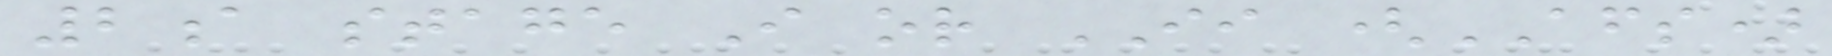2a stage I or II (AFS)
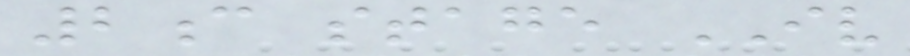2c stage IV
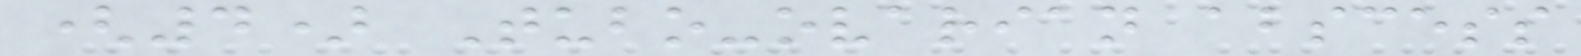(4) Tubo-ovarian abscess
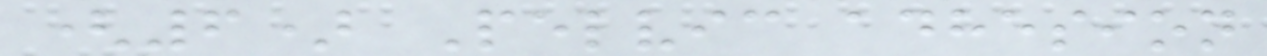(6) Pelvic adhesion
